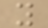y
